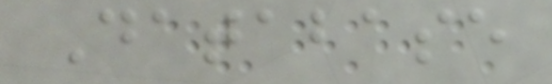Database
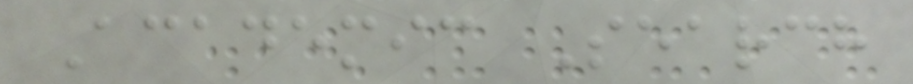Academic Search
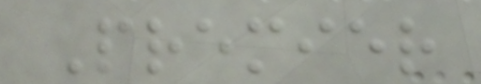Premier
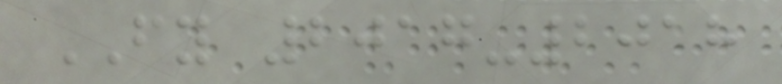FY 2017-2018
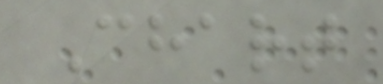Chart
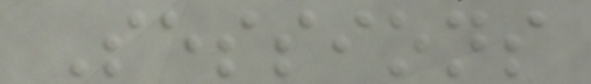Sessions
